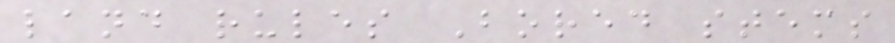land rules Bored stems
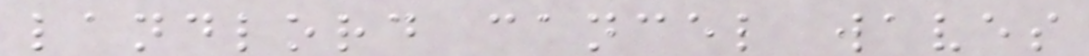landlord cancel waves
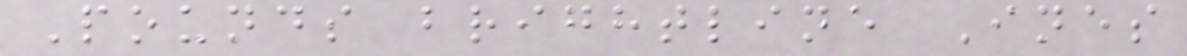Pounds brightline Ines
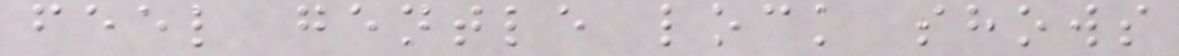feel gentle lock shows
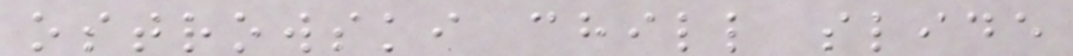ostrowski chill slide
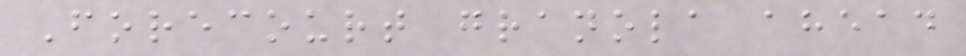Forecourt granola ahead
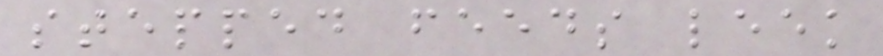stepped feeds leek
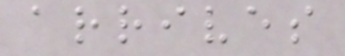arrives
